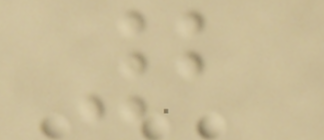2
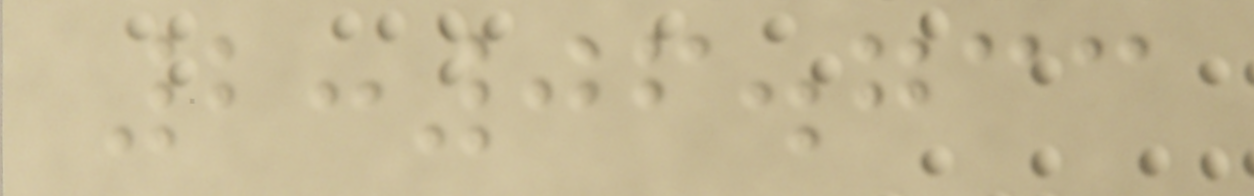2:06.733
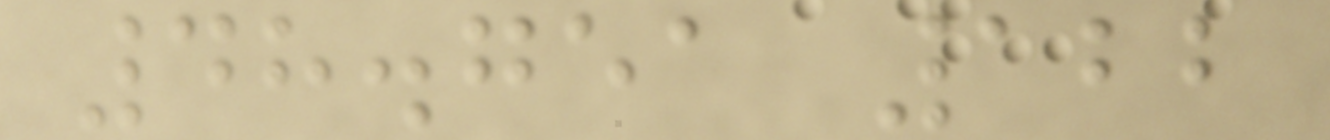48.751 122
